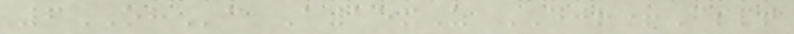6OHc A15mZ DJR+Fspt
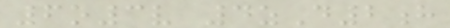6o3v 4zD2h
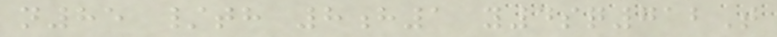n85 /th 8h1 y4sq712T
